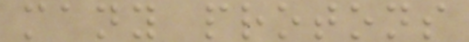many protons
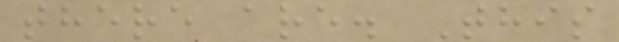there are. This
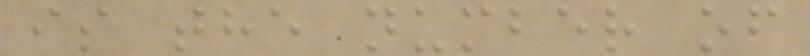is the number of
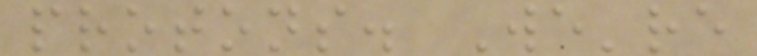protons. We're
